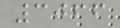3066
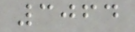3064
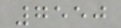7550
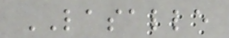LASALLE
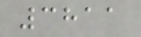3811
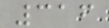316
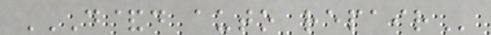D&D AUTO REPAIR
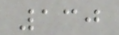130
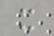x
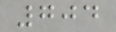704
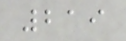219
